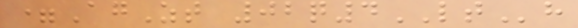=AgZt 02q4LTh
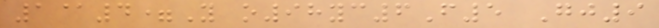1@4=Y o98yc6F5 Gj9
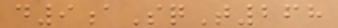d9aSqT268
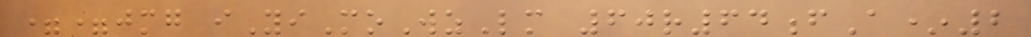==jmg iYiMoWzLm 60r64fA*2
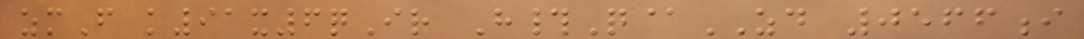zmF k91x6qIr H#Q@ZD 0566i
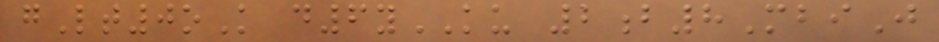gLt0oK d6yKU 2b8MbiJ
